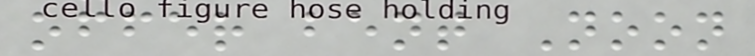offer bent Noon
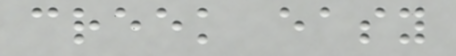creek easy
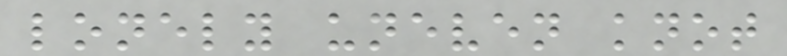lonely uneven knot
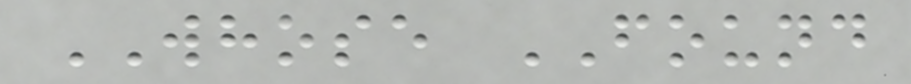WHOSE FOUND
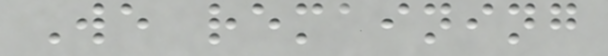We remaining
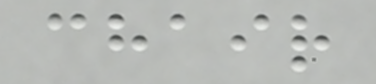chair
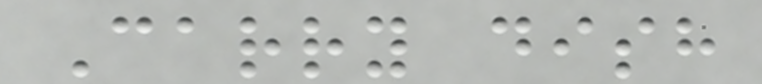Carry dish
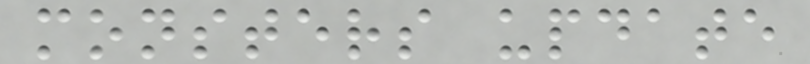monsters update
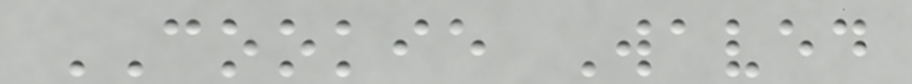COOKIE Waved
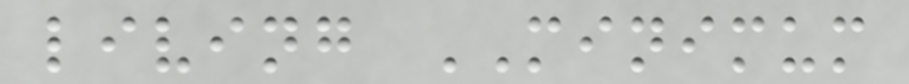living MINIMUM
